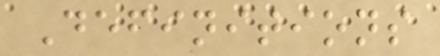Definitions
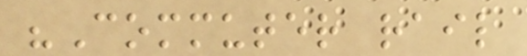"Commuter rail
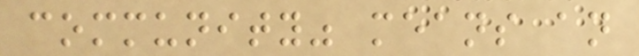community" means an
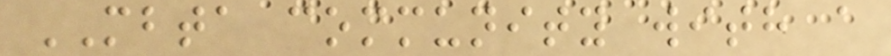MBTA community with a
